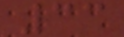33
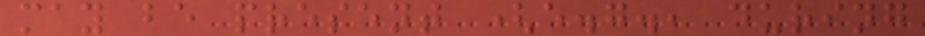may be present (e.g., during
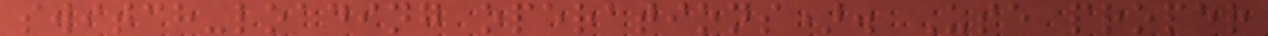switch-loading operations). Use proper
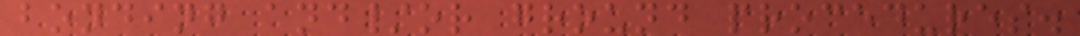bonding and/or ground procedures.
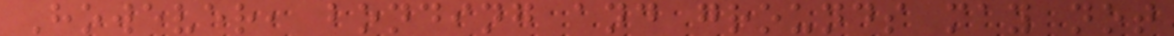However, bonding and grounds may not
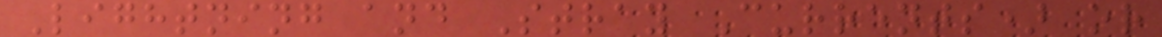Lightning and Stray Currents) or
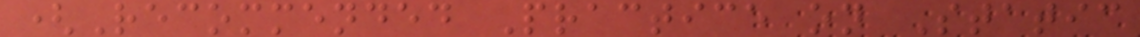(Recommended Practice on Static
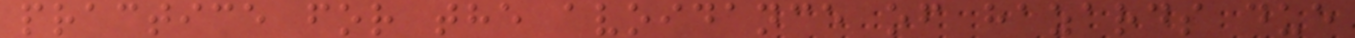practice for the avoidance of hazards due
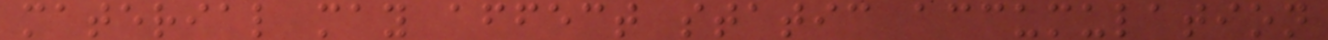material may affect static accumulation
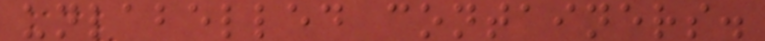unlabelled containers.
